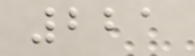221
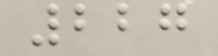227
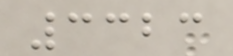3323
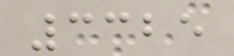3325
